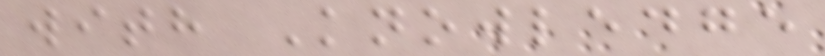with Knowledge
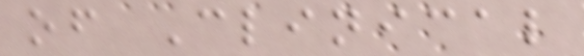of Clinical
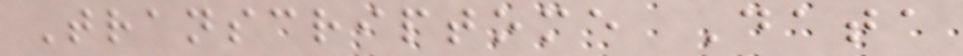Transcriptome Data
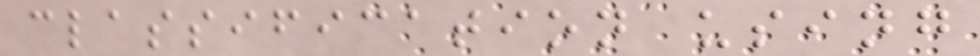classification using
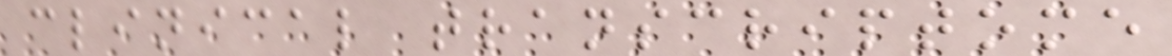clinical transcriptome
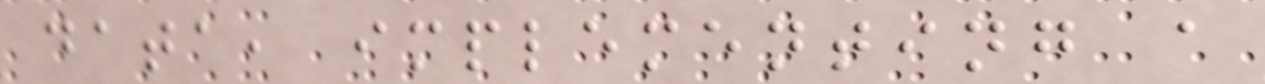data, implementing a
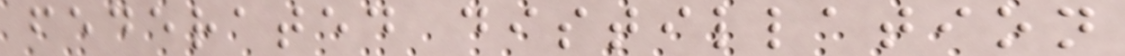federated distillation
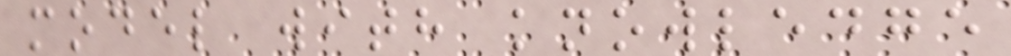model with knowledge
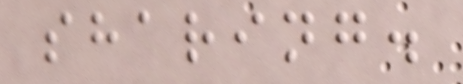sharing.
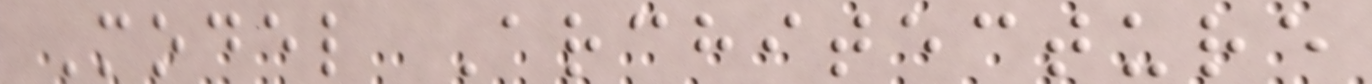Model Architecture
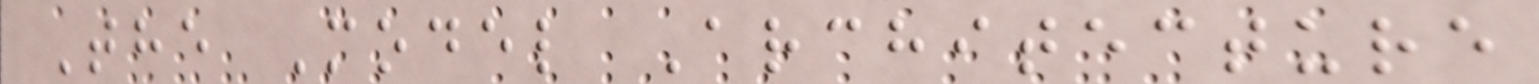The Model Architecture
